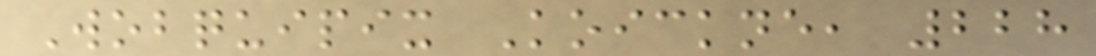Wobquipix Koickne, 228
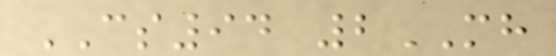CS94 2MH
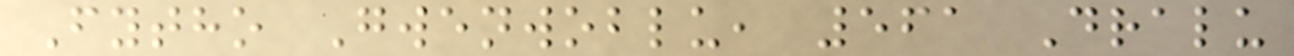Fytho Gwenwoblu, 561 Dralu
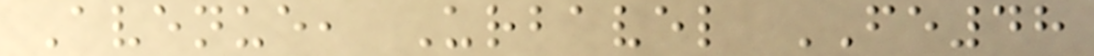Avenue, Urbavel FE48
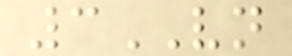3VN
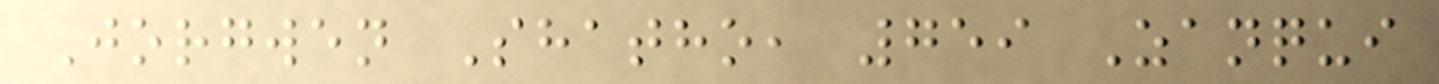Jorgwen Shatho, 759 Zanqui
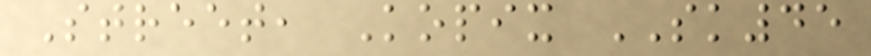Street, Kopix SK45
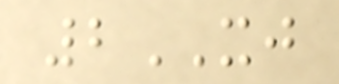2XJ
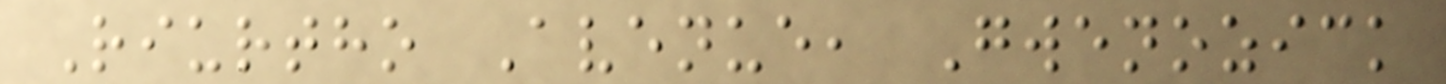Riurtho Avenue, Gwenozick
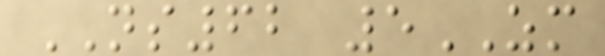NS62 5ZM
